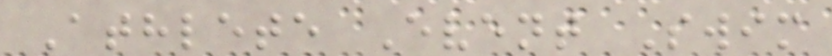Athlete Event Swim
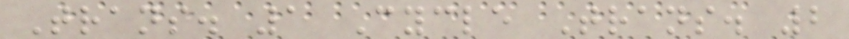Trans. 1 Cycle Trans. 2
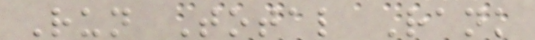Run Total Rank
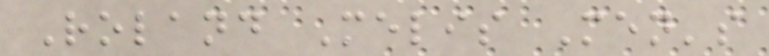Roland Melis Men's
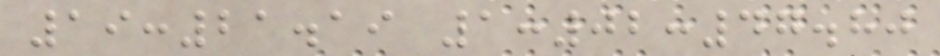19:21.19 1:02:47.80
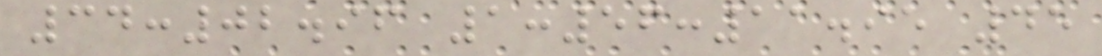34:02.96 1:56:11.95 45
